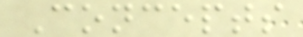Concepts
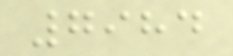7984
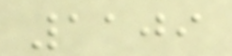1109
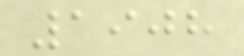1908
